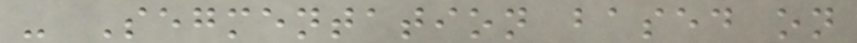- Segmentation based on
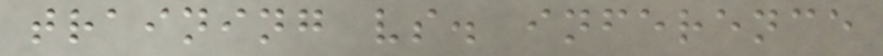training vs. inference
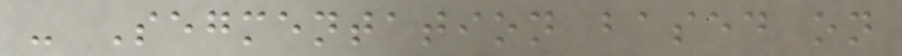- Segmentation based on
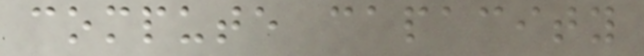compute capacity
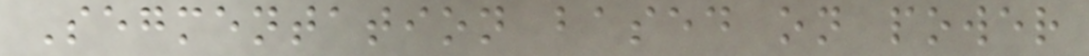Segmentation based on power
